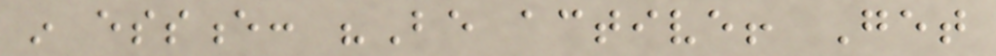in essence: "Be active! Get
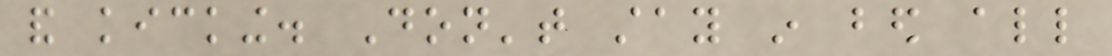and kicking. Don't stay in bed all
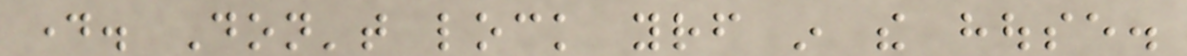day. Don't lock yourself in the house.
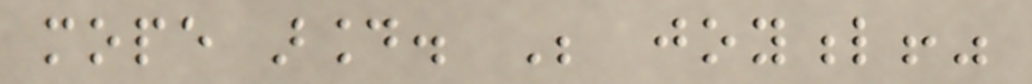mope around. Be joyful!"
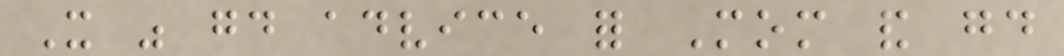It was good advice for Mom and good
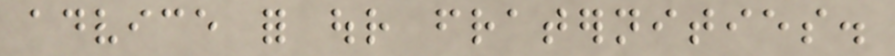advice for our fraternities.
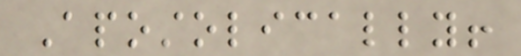Apostolically!
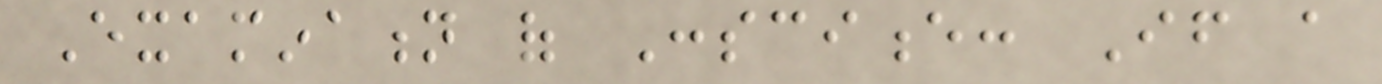Examination of Conscience: If a
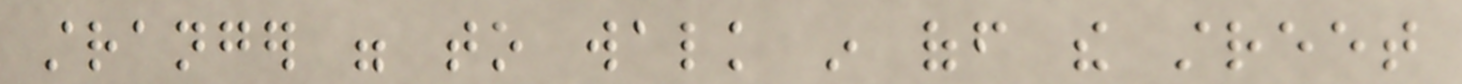stranger were to walk in off the street
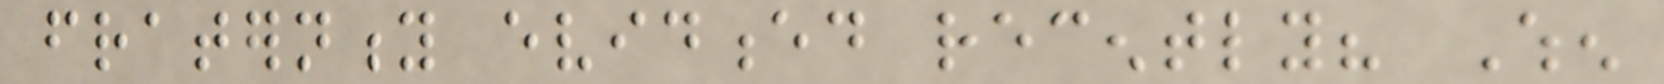fraternity evidenced recently? When
